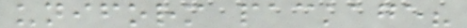uniform package?
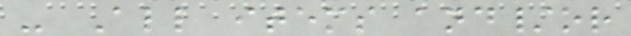- All items and/or
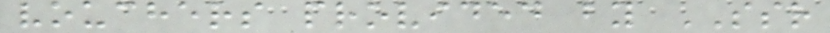vouchers provided by SSR
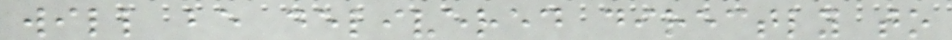will be delivered directly to
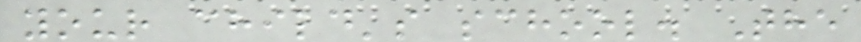your child's school. The
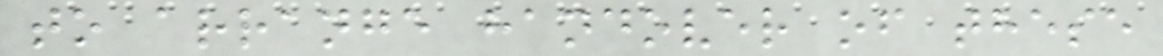to arrange handover of these
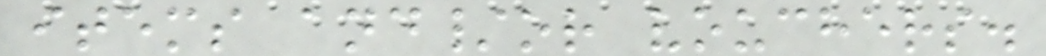items and/or vouchers.
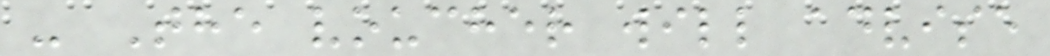- The voucher will advise
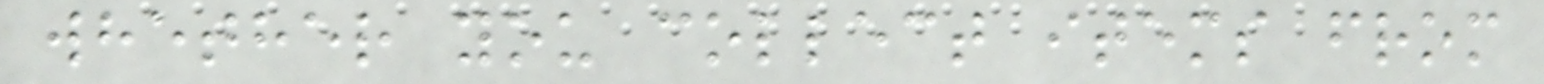whether you collect items from
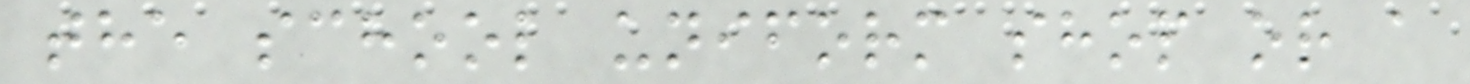the school uniform shop or a
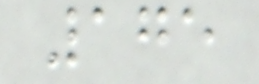175
